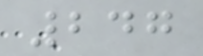247
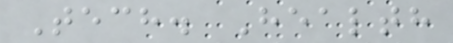Tech. Health
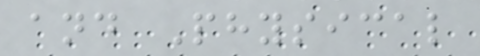and Physical
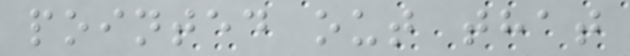pointed out that
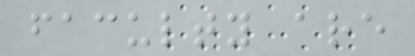faculty are
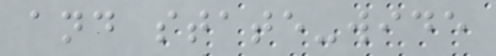and state-wide
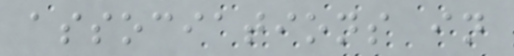associations in
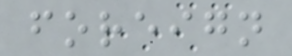foreign
